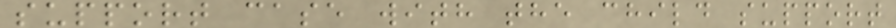support case with the child support
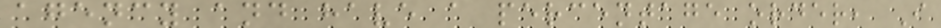agency and have a percentage order, I
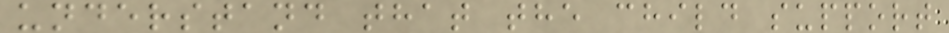understand that the child support
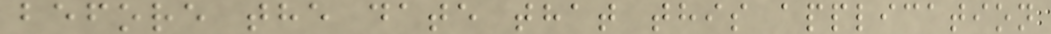before the date that this application
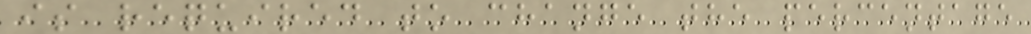is required to change the percentage
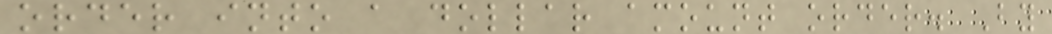order into a dollar amount order. By
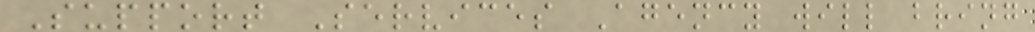Support Services Agency will bring
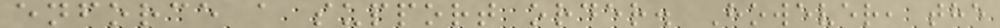enforce a support order. However, the
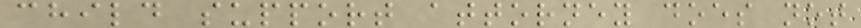child support attorney does not
